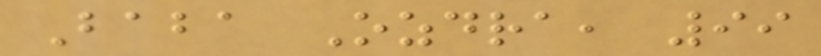Baba Ozdra, 99
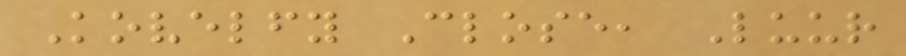Kovelfy Close, Luur
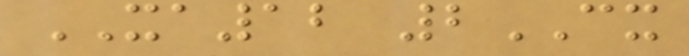XA12 2CX
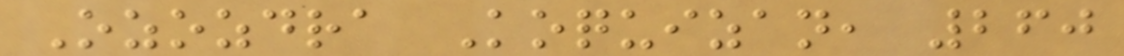Ozozdra Koquizan, 260
